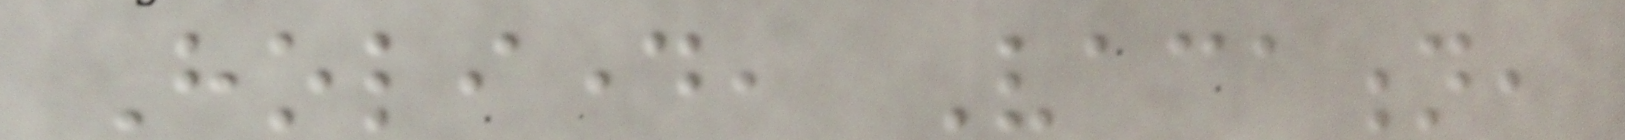Holiday, Vacation,
